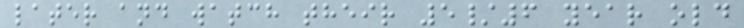later and watch their 5/6 year old
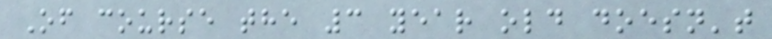Of course the 3 year old doesn't
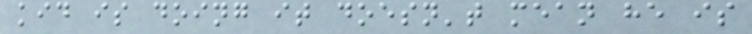kid is doing it doesn't mean he is
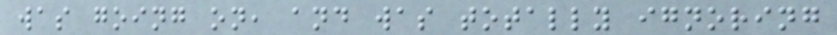was going on, and was totally ignoring
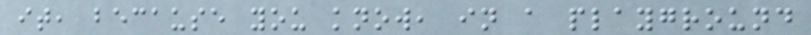it, because you know, in a playground
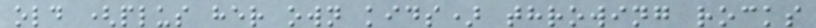old (plus her own kids) throwing rocks
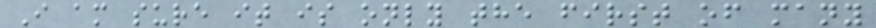I am sure it is only the first of many
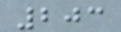203
